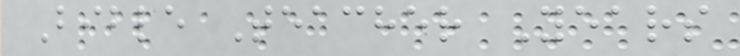Bible Teacher Years
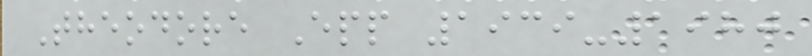Theodore Epp 1939-1980
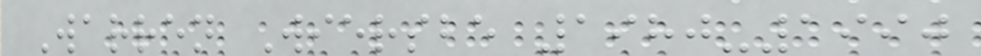Warren Wiersbe 1980-1990
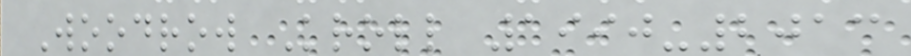Woodrow Kroll 1990-2013
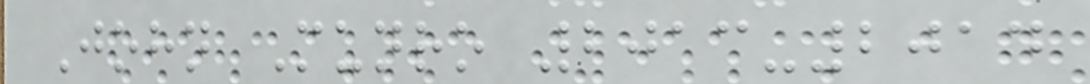John Munro 2013-2014
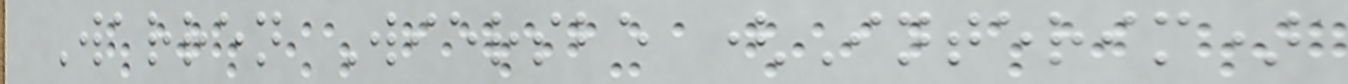Warren Wiersbe (Interim)
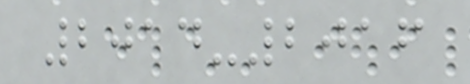2014-2016
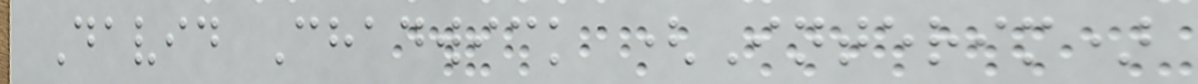David Chadwick (Interim)
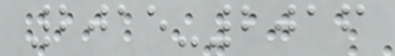2015-2016
